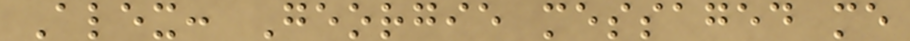Alex: Georgie messaged me
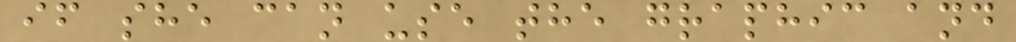if she can use the graphic and
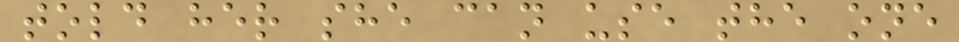told her she can use the one
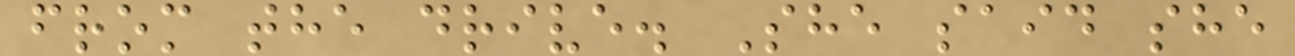from the drive. She said she
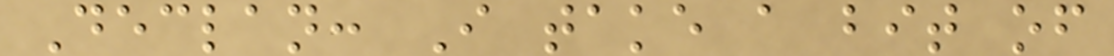Declan: I take a bit of
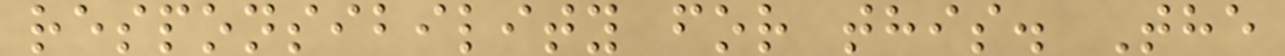responsibility for this. The
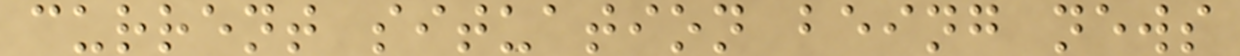current situation being news
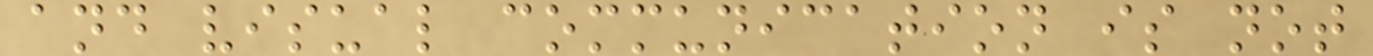and visual communication is not
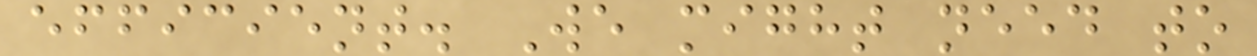efficient. We might need to
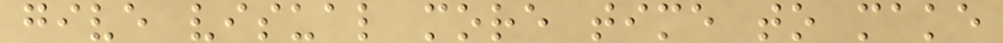give visual more time to make
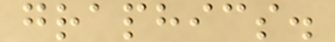graphics.
